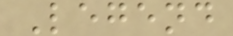Legend
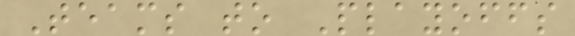Teams to Playoffs
